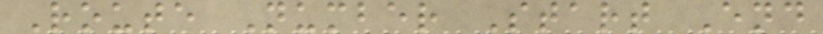Route Number Start End
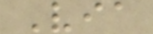Via
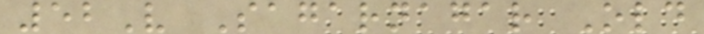52V Sagarnagar Old
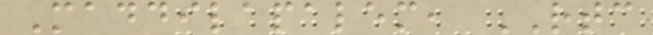Maddilapalem, RTC
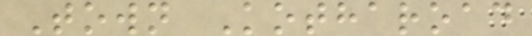Town Kotharoad
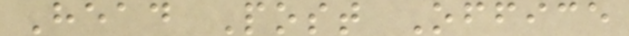Head Post Office
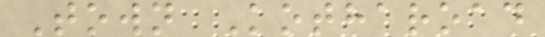Town Kotharoad
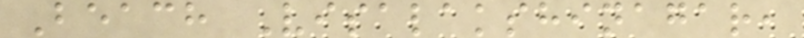Beach Visalakshinagar,
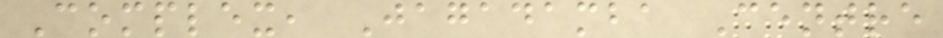Complex, Jagadamba Centre
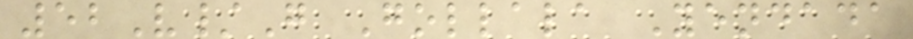52V/G Gollala Yendada
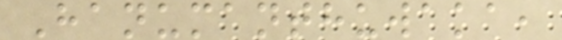Hanumanthuwaka,
